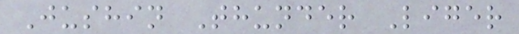Jushin Thunder Liger
